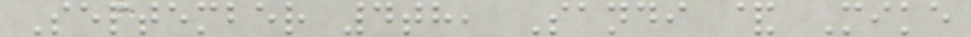September 4th, Sandi & Mike
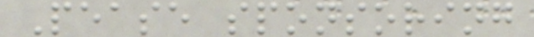Pease sponsoring
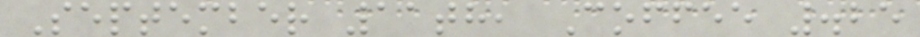September 11th, Coffee .25
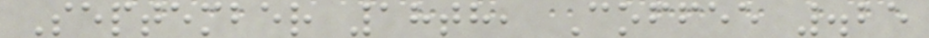September 18th, Coffee .25
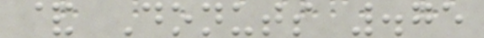& Donuts .75
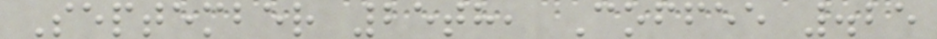September 25th, Coffee .25
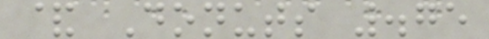& Donuts .75
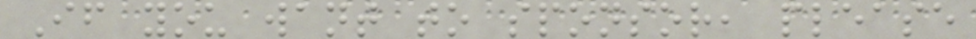If you want to sponsor, please
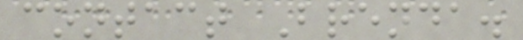contact Brenda.
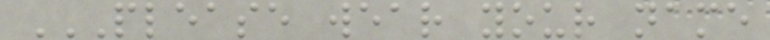PLEASE WEAR YOUR NAME
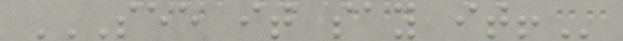SEE IT SAY IT!
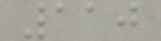110
